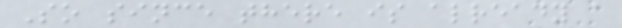So since there is already a
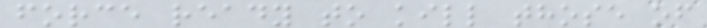force ready to kill those of
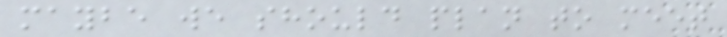maybe we should plan to meet
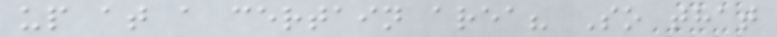up at a certain area? So that
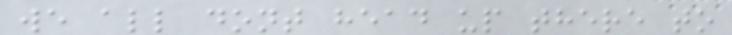we all dont head up there to
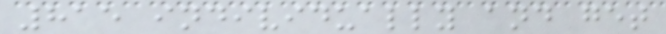815 individually and get
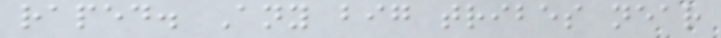raped. Any big tribes near
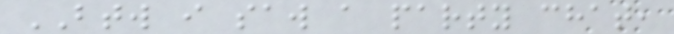BTW i saw a party chat,
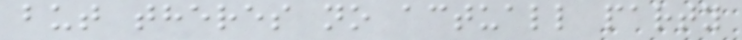but theres no actuall party
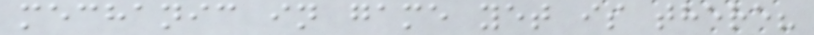mechanic in game yet is there?
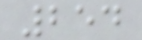254
